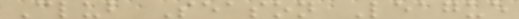Club Season League
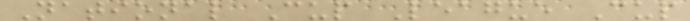National Cup League Cup
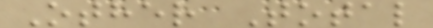Other Total
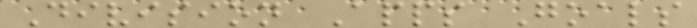Division Apps Goals
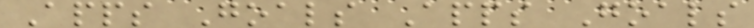Apps Goals Apps Goals
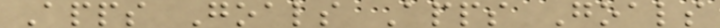Apps Goals Apps Goals
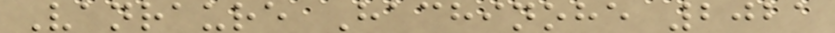Vanraure Hachinohe 2021
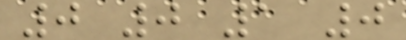0 0 1 0
